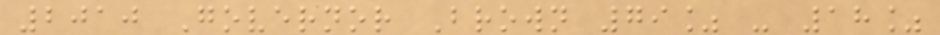2010 Governor Brown 79% - 18%
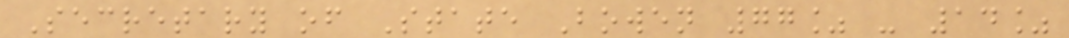Secretary of State Bowen 77% - 14%
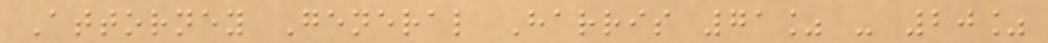Attorney General Harris 71% - 20%
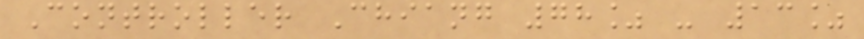Controller Chiang 78% - 13%
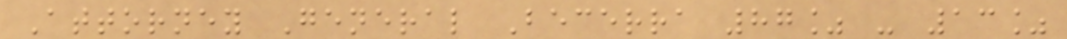Attorney General Becerra 87% - 13%
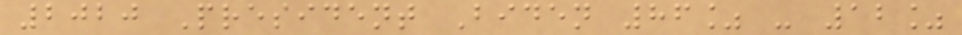2020 President Biden 86% - 12%
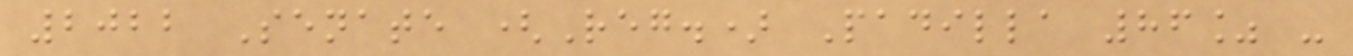2022 Senate (Reg.) Padilla 86% -
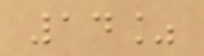14%
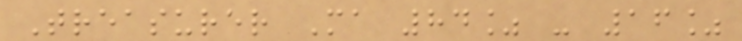Treasurer Ma 84% - 16%
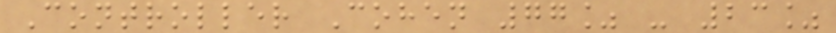Controller Cohen 77% - 23%
